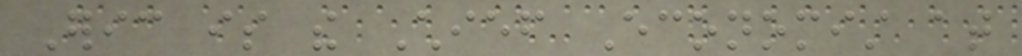Eric is the Chief Economist at
